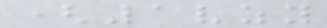(1vzy
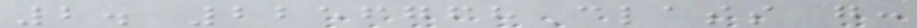2. 2256768Class g:
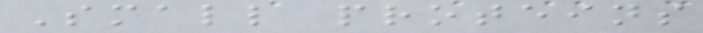Small proteins
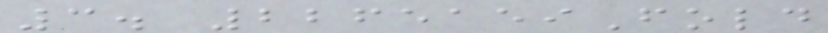3. 2265159Fold
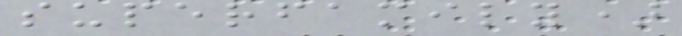superfamily)
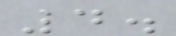4.
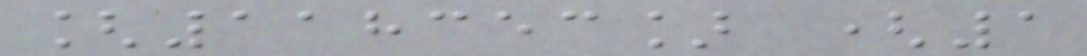[118353] (1
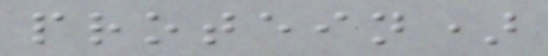protein)
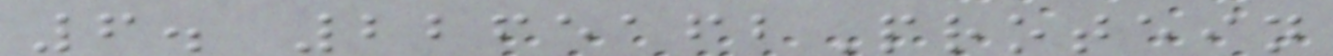6. 2265162Protein
